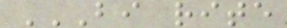BI RITE
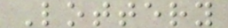Lottery
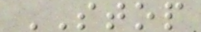STOP
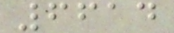6614
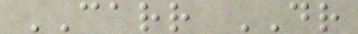CARR DR
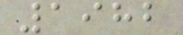1982
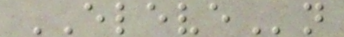ELEVEn
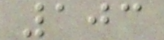103
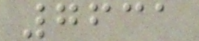7631
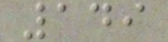149
